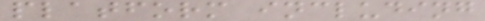platform including
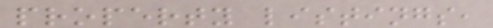property listings,
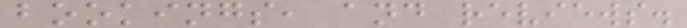bookings, and reviews.
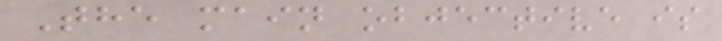The main objective is
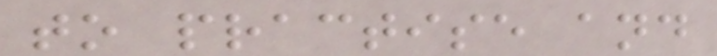to practise and
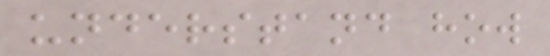understand how
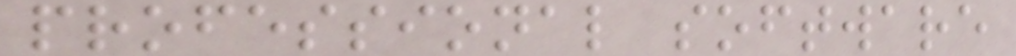professional software
